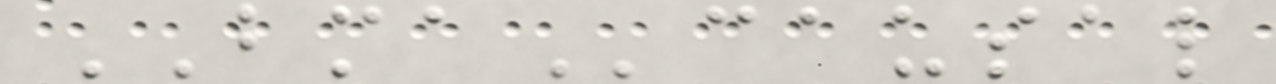BMAcausal
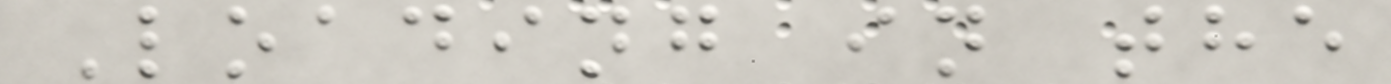Loading in the
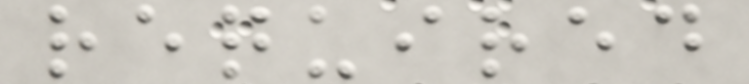required
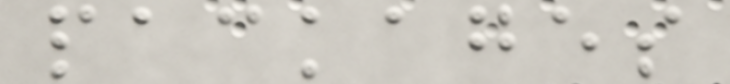packages
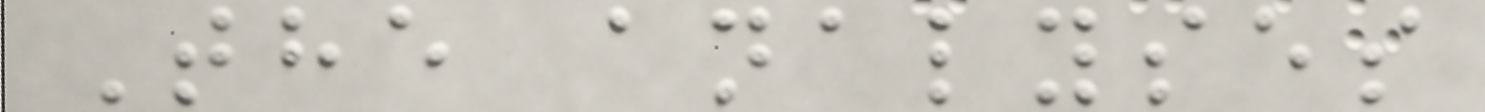The analyses
